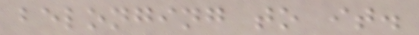belonging to it.
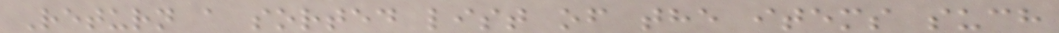Return a sorted list of the items such
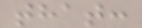that:
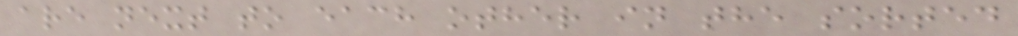are next to each other in the sorted
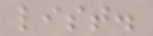list.
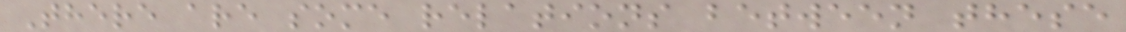There are some relations between these
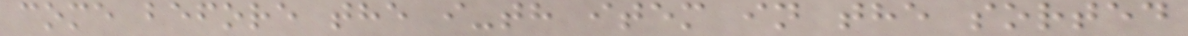come before the i-th item in the sorted
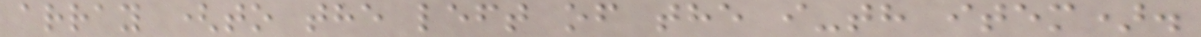array (to the left of the i-th item).
